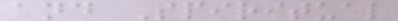and Spiritual
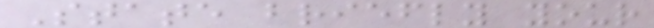State briefly your
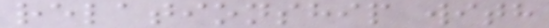relationship with
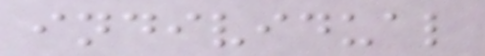individual
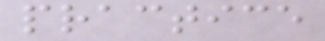practice
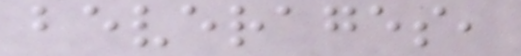beverages,
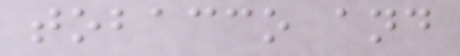tobacco and
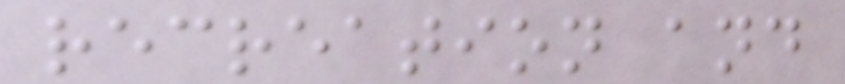recreation and
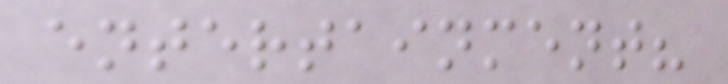entertainment?
